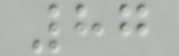87
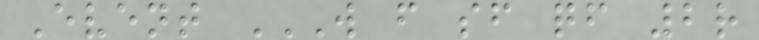Event W F SF QF 2R
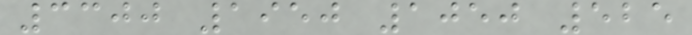3300 1950 1050 525
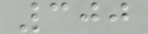300
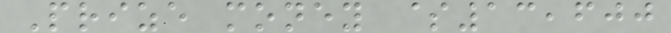Prize money $13,600
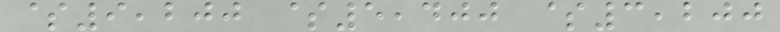$9,200 $5,400 $3,200
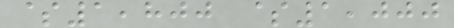$1,800 $1,000
